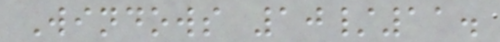Windows 10/11.
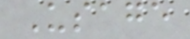Usage
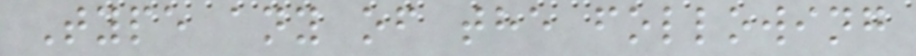Type any of the following
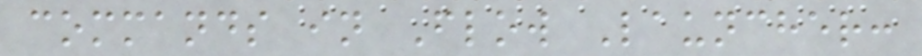commands in Flow Launcher:
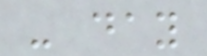- day
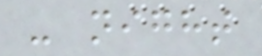- night
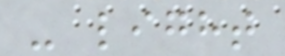- light
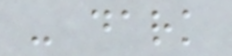- dark
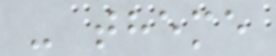- theme
